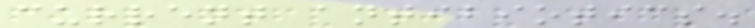current antibiotics.
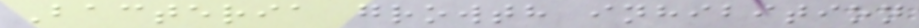Bacteria growth inhibition
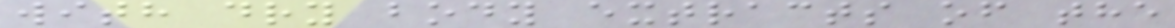with dry body extracts of the
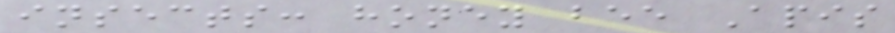insects: honey bee Apis
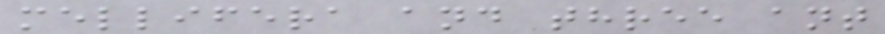mellifera and three ant
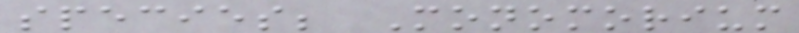species; Monomorium
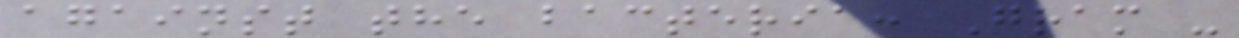against the bacteria: Gram -
